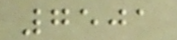7501
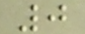0
